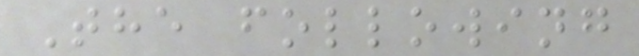The following
